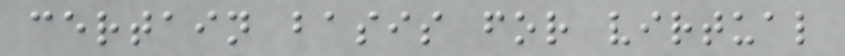certain basis for virtual
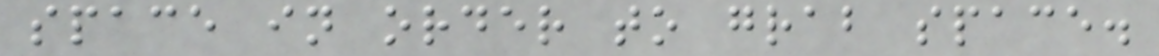space in order to grab space.
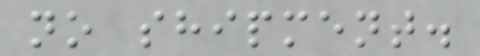no shipment.
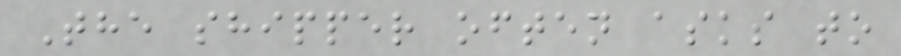The shipper often asks to
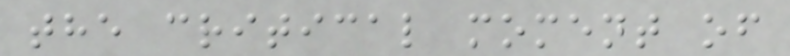the critical moment of
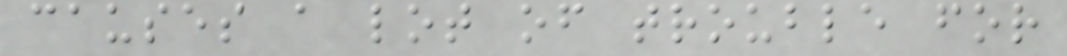causes a lot of trouble for
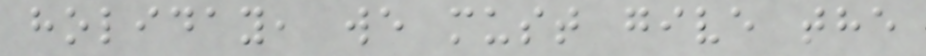holiday, we must give the
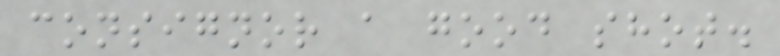consignor a good shot.
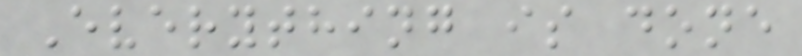Everything is done
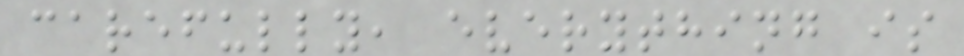carefully, everything is
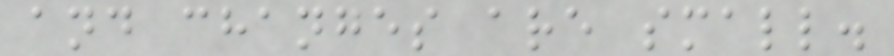and changes are small.
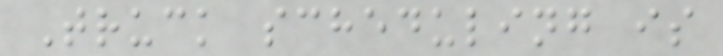Truck scheduling is
